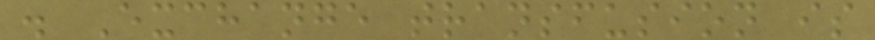. Exchange transfusion is
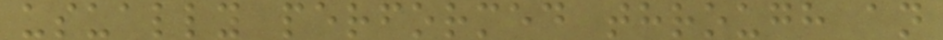usually performed through an
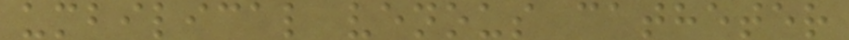umbilical venous catheter
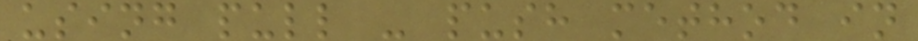using pull - push method in
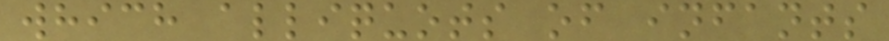which alliquots of infants
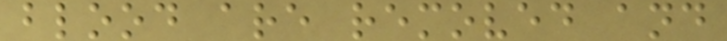blood are removed and
